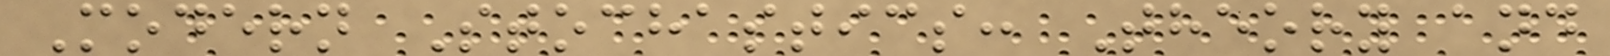Modern Stochastics: Theory and
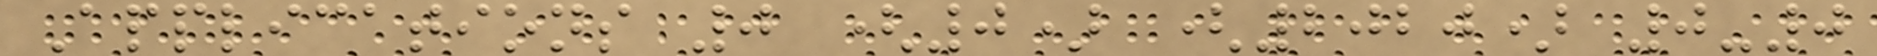Applications 0 (0) (2020) 0-0
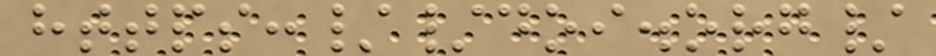https://doi.org/
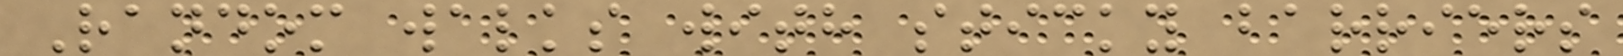Random walks with sticky barriers
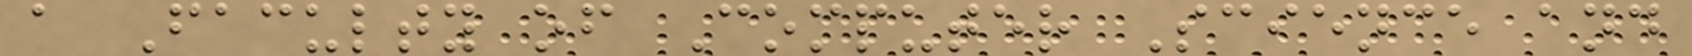a Faculty of Computer Science and
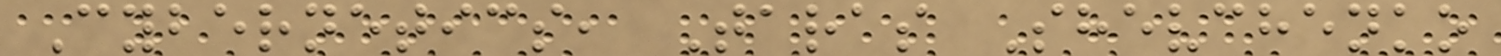Cybernetics, Taras Shevchenko
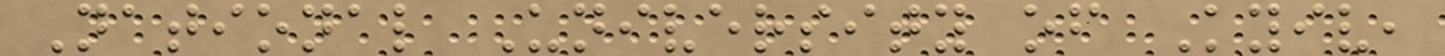National University of Kyiv,
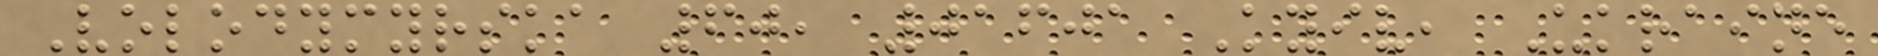Volodymyrska 60, 01601 Kyiv, Ukraine
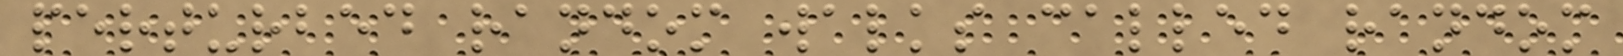perturbed random walks called random
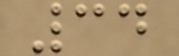34
